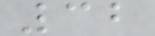32
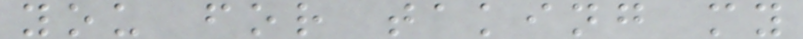you for taking my
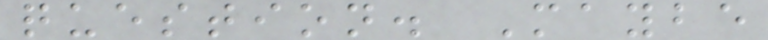question. Maybe
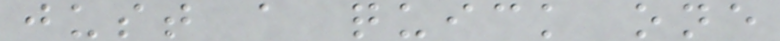just a quick one
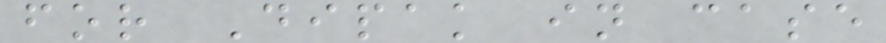for Dipak in case
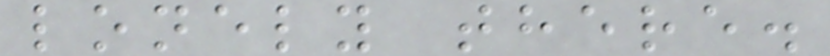lonely there.
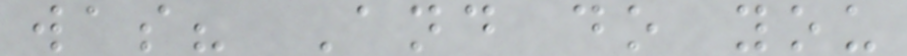was? And do you
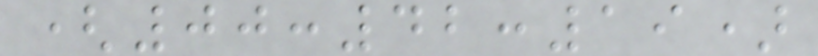(00:42:19)
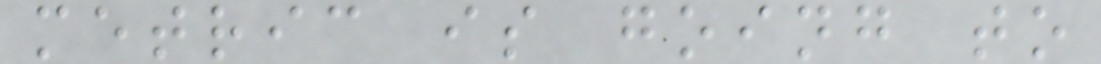metric is going to
